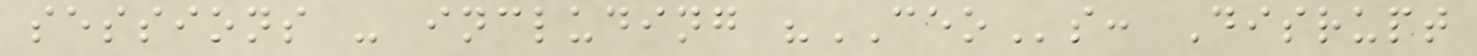sessions - including "CEOs: Disrupt
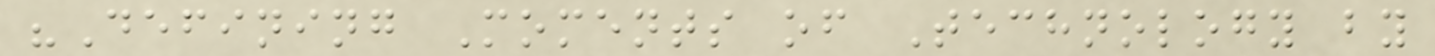"Defining Moments of Technology by
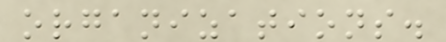organizations.
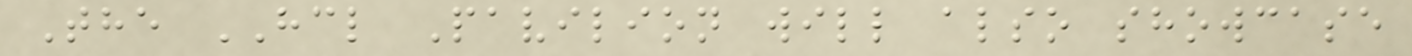The HCL Pavilion will also showcase
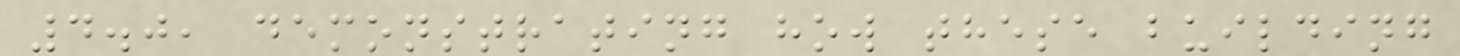4.0, demonstrating how these building
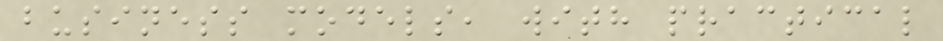business models, with practical
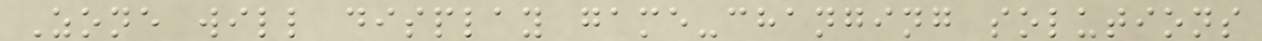Zone will display game-changing solutions
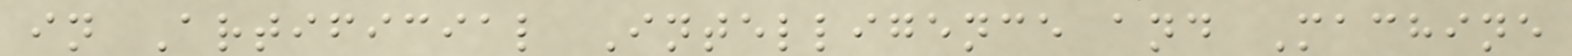in Artificial Intelligence and Machine
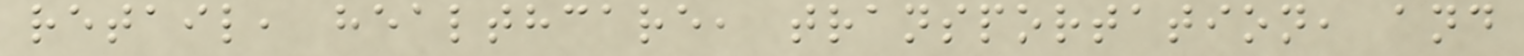retail, healthcare, transportation, and
